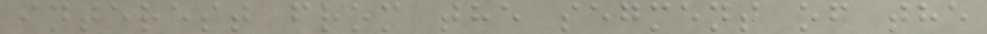interest from the segment of the
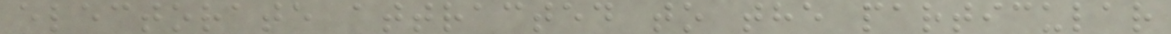electorate attracted to the particular
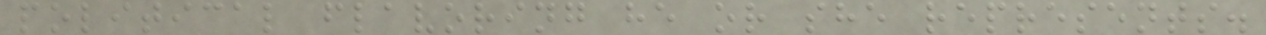political flavoring he or she represents.
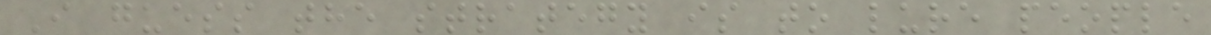I guess the strategy is to lure people
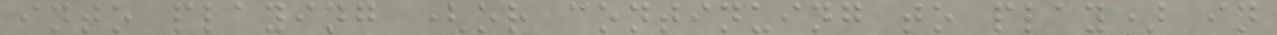into playing (or continuing to play) in
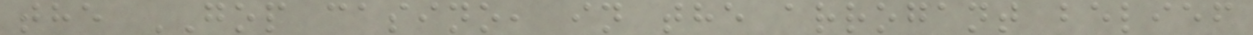the GOP casino, in the arrogant belief
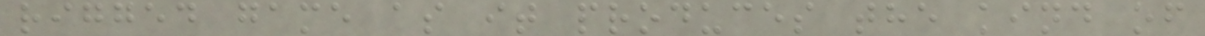rigged game as it produces the kind of
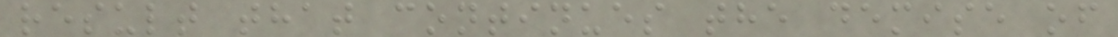result that continues the demise of
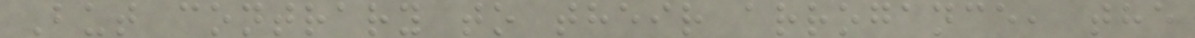But contrary to their arrogance, the
